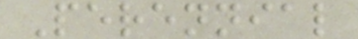Perennial
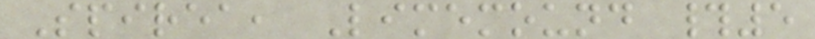Spirea, Limemound #5
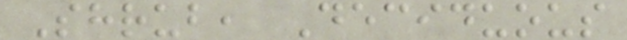Shrub, Deciduous
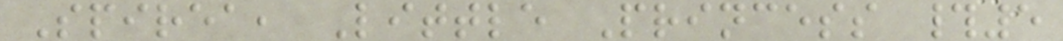Spirea, Little Princess #5
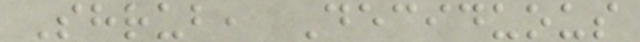Shrub, Deciduous
